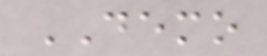DEMO
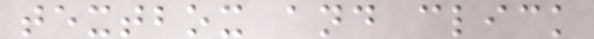textbox and click
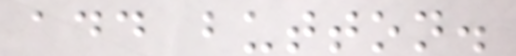add button.
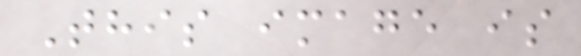This image is
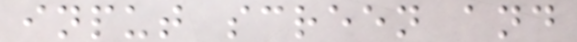input screen and
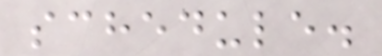schedule.
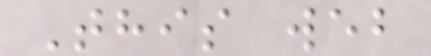This web
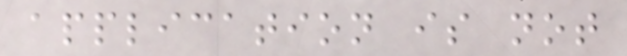application is not
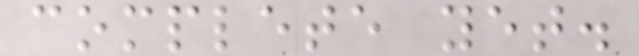complete yet.
